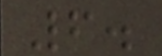6.
